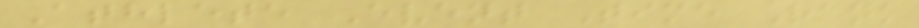Athlete Event Time Rank
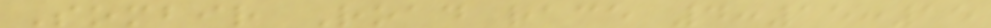Sombir Road race 4:15:15
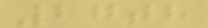27th
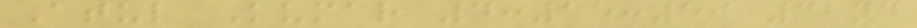Atul Kumar 4:15:59 32nd
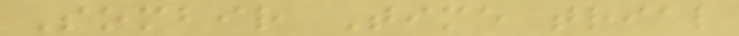Sombir Time trial
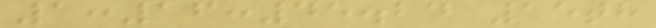1:16:45.24 15th
